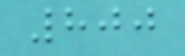800
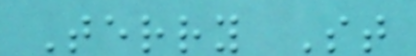Terry St
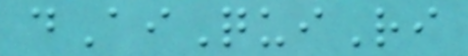dAiQuiRi
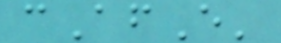cAfE'
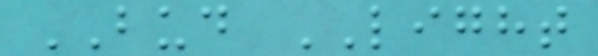BUD LIGHT
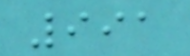991
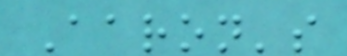Aaron's
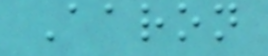Aaron
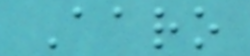Aaro
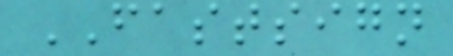FASTSIGN
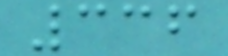336
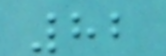82
